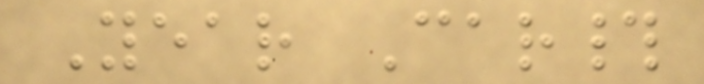Year Car#
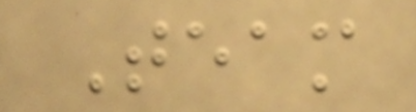Team
